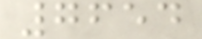7654
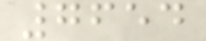7654
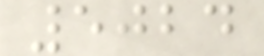5024
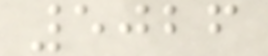5026
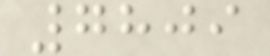7809
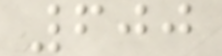600
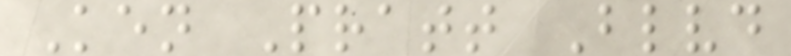Ken Pratt Blvd
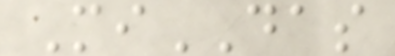MiDAS
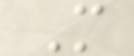M
